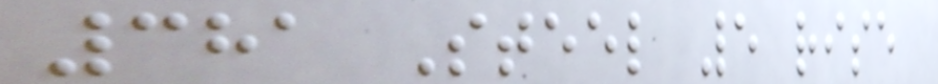381 Steel 5 rise
